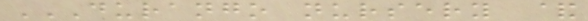DURANGO NURSERY &
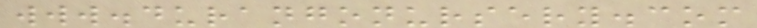www.durangonursery.com
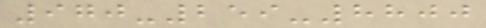970-259-8800
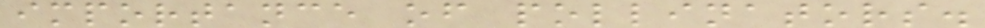importance of pollinators.
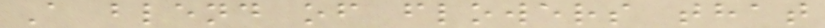A blend of flowers that
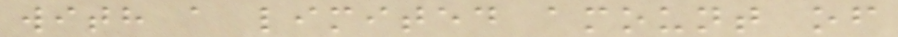with a limited amount of
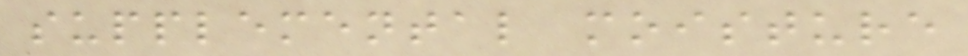supplemental moisture
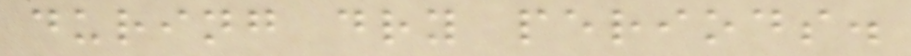during dry periods.
